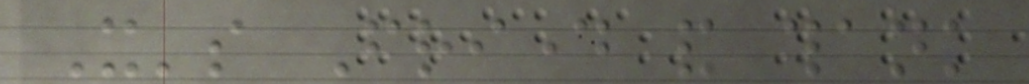It's Friday and thank
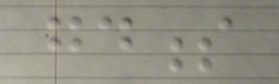goodness
